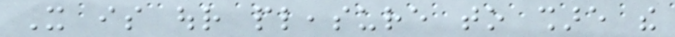It is our pleasure to share the
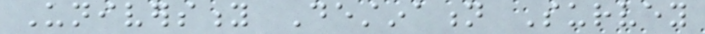University Destination Survey
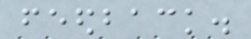feedback.
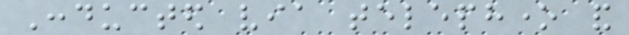Conducted via telephone and
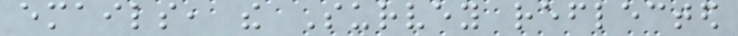emails, the Survey reflected
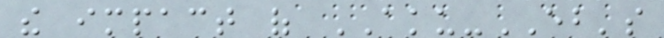the impact of AKU-EB's
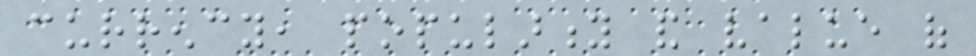currency, popularity and value of
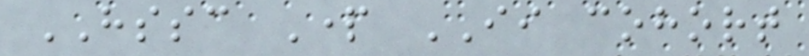HSSC Part II cohort
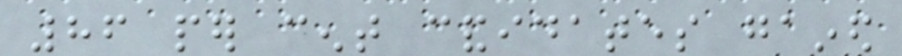86 per cent candidates gained
